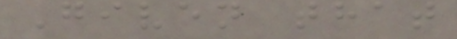Given that
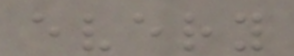every
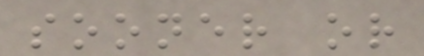sooner or
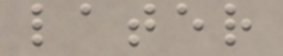later
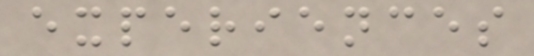experiences
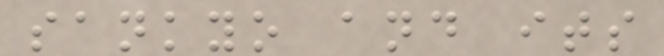sankyo and its
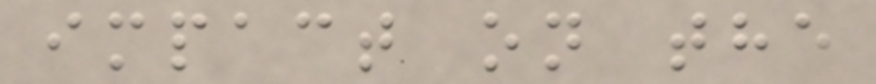impact on the
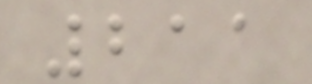211
